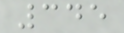345
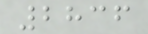2836
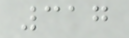317
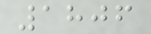1806
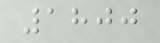1800
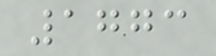1773
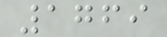1769
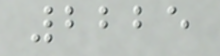2225
